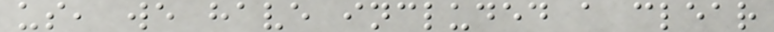us, we have included a clear
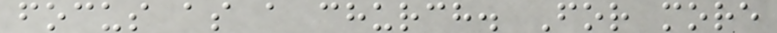focus as a church. For more
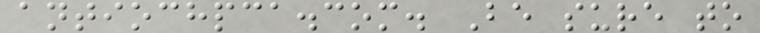antiochpca.com. Be sure to
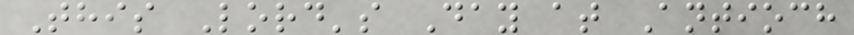This Lord's Day at Antioch
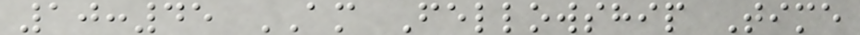10:45 AM Fellowship Time
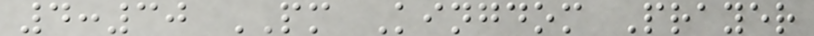4:30 PM Kingdom Prayer
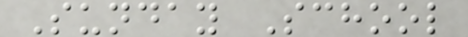Sunday School
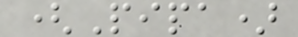(Pipa)
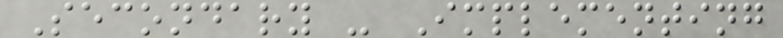Secondary - Implementing
